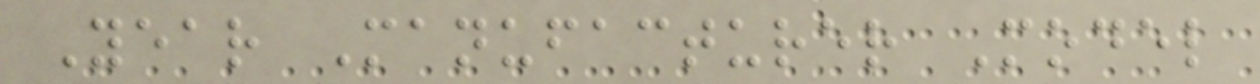Year Manufacturer Model
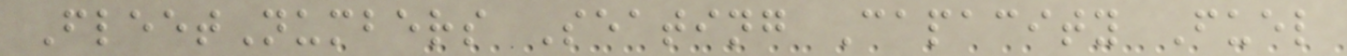FleetNumbers Seating Capacity Fuel
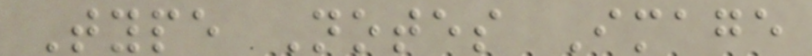Type Notes Image
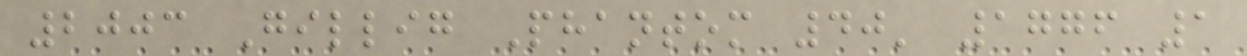2003 Gillig Phantom 40' 1776 1
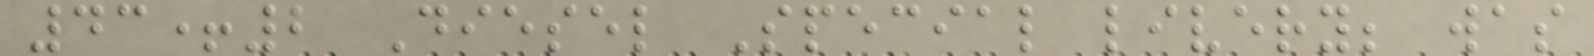43+2 Diesel Special livery; was
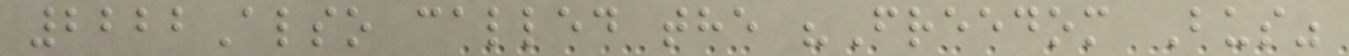2222Also called the "Freedom Bus"
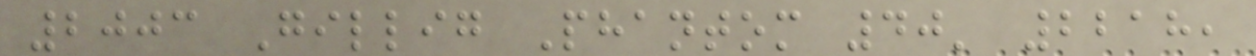2003 Gillig Phantom 40' 2218,
